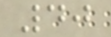40
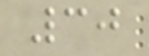30
